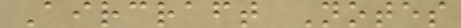Aircraft Notes
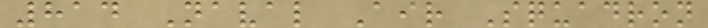814 Naval Air Squadron
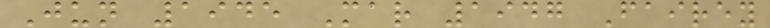Jun 1945 Mar 1947 Fairey
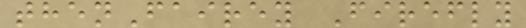thenFairey Firefly
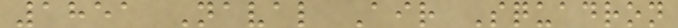1851 Naval Air Squadron
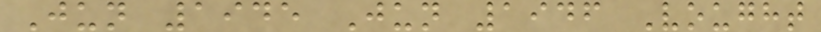Jun 1945 Jun 1946 Vought
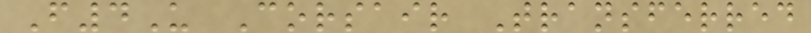F4U Corsair Transferred
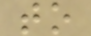to
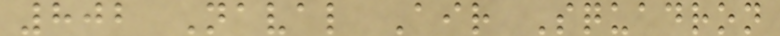802 Naval Air Squadron
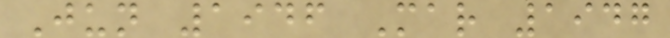Jun 1946 Mar 1947
